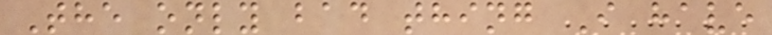The only bad thing I have
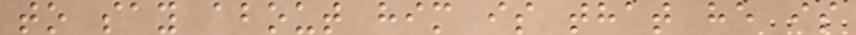to say about him is that he is
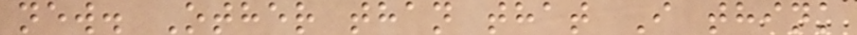new. Other than that I think
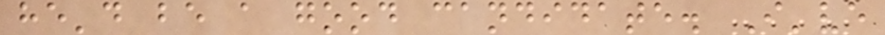he'd be a good candidate. I've
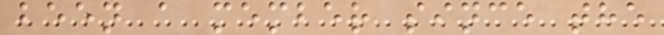been a member since the
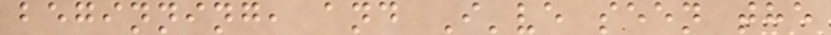beginning, and I've seen the
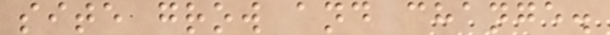site grow and change.
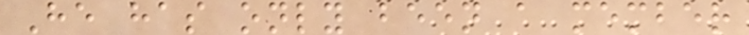He has only been a member
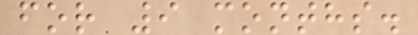for 9 months.
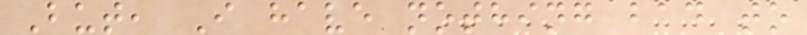But, I have nothing bad to
